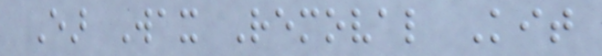Ear Wax Removal Kit
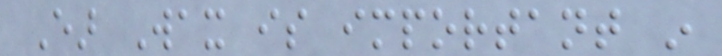Ear Wax is important in
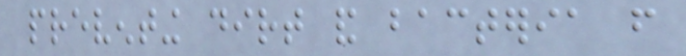preventing dirt and bacteria from
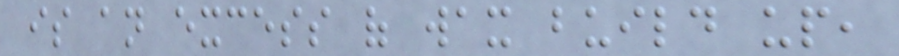is an excess of wax build up,
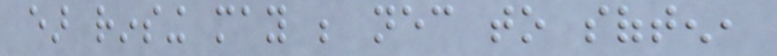ear rinsing may be necessary to soften,
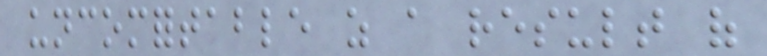uncomfortable as a result of
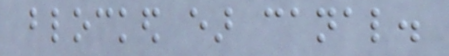blocked ear canal.
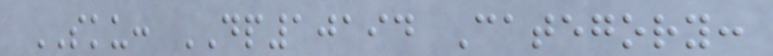SKU: DP10194 Category:
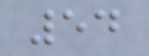54
